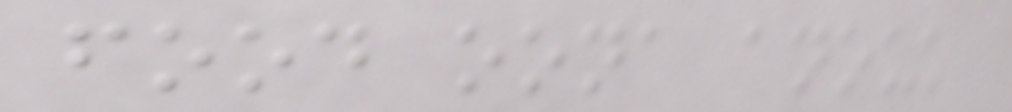food oona anouk
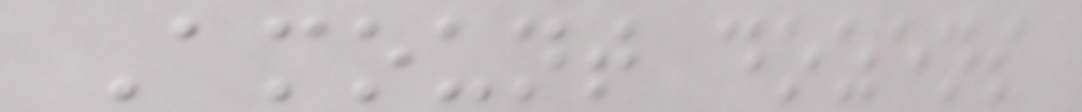Amount dozens
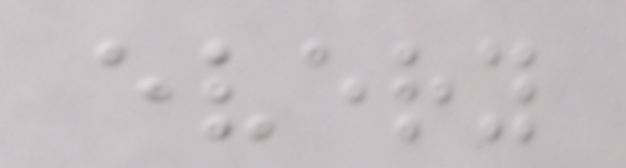every
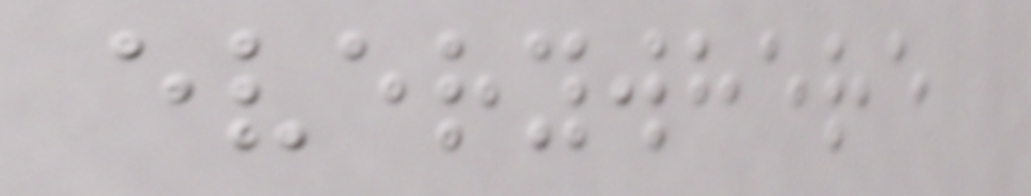everywhere
